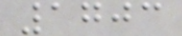1703
